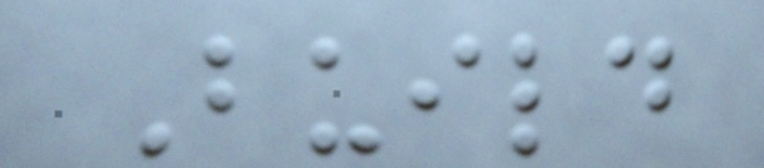Build
